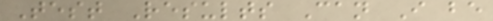Test Results Can I be
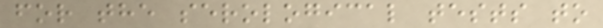for the serological tests to
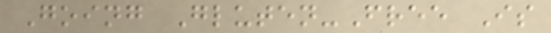Going Gluten-Free Is
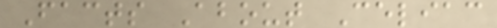Facts About Celiac
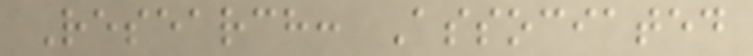Research: Associated
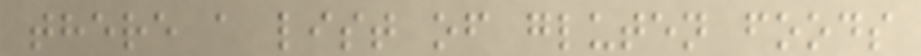there a list of gluten foods
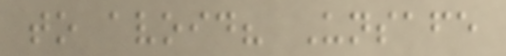to avoid? Unsafe
